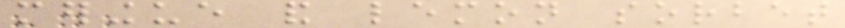meringue and lemon sorbet
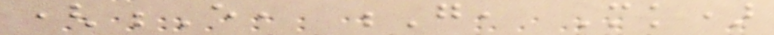(E, G, Mk)
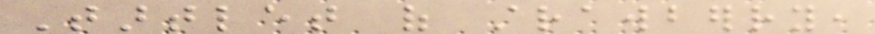Tartlet of strawberry,
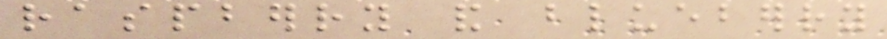raspberry and blueberry
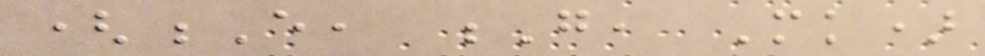(E, G, Mk)
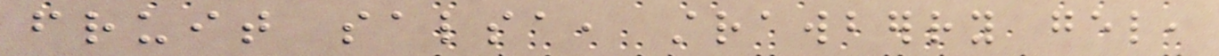fruit salsa, strawberry gel,
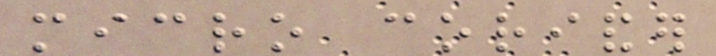micro coriander
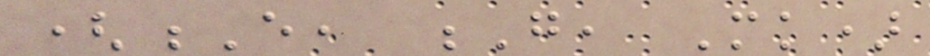(E, G, Mk)
